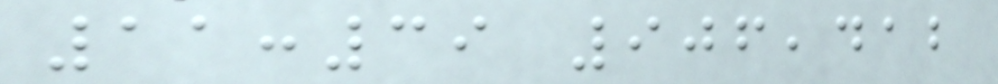11:39 906,412
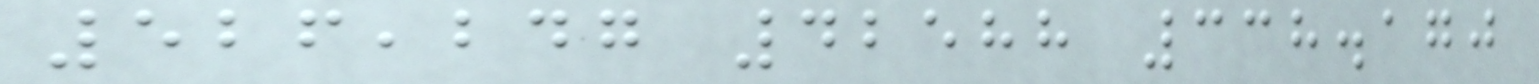526,247 42588 338.170
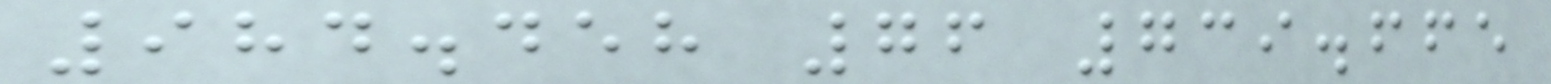984.458 76 739.665
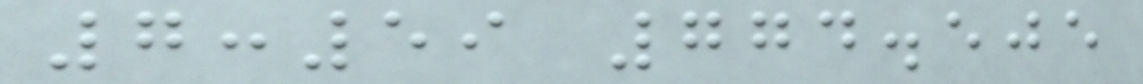7:59 774.505
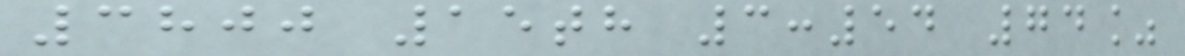3800 15th 3:54 74%
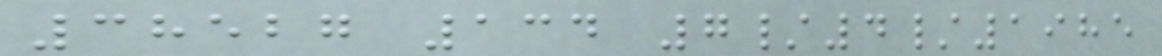38527 134 7/4/1985
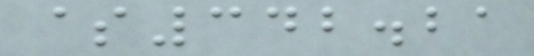$342.21
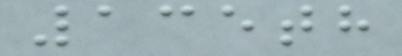135th
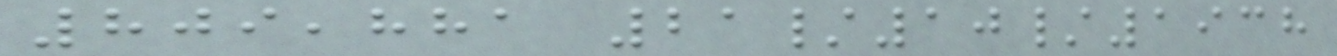809,881 21/10/1938
